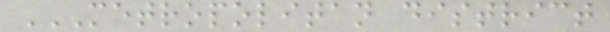METROPOLITAN DISTRICT
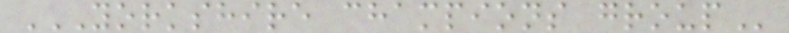YORKSHIRE CHAMPIONS GROUP
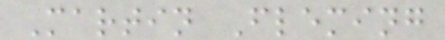Martin Fleming
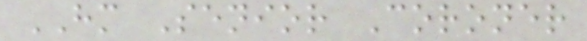HM Senior Coroner
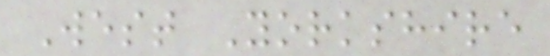West Yorkshire
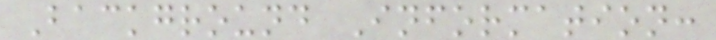Background Information:
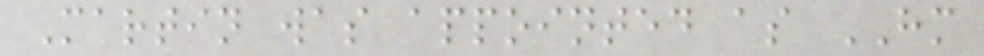Martin was appointed as HM
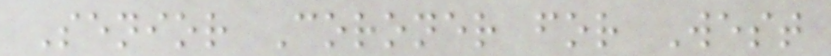Senior Coroner for West
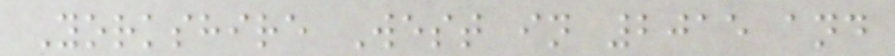Yorkshire West in 2015 and
